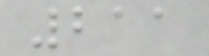211
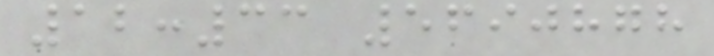12:33 5690878
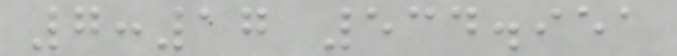7:17 534.951
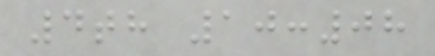4th 10:08
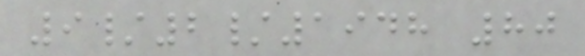9/2/1948 80
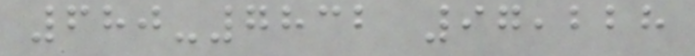680-7832 97,228
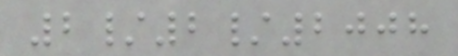2/2/2008
